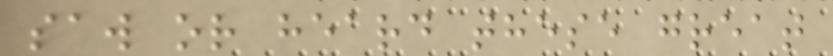saw or heard these great
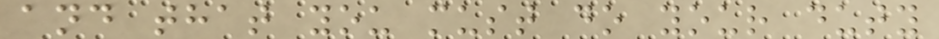and that you must do your duty
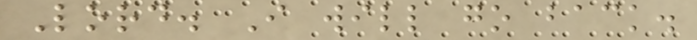Lord. I will go back.
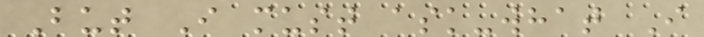But I must ask-what I
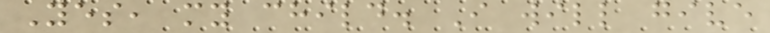Yes, my child. I will give
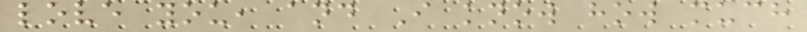love you, and I know how much
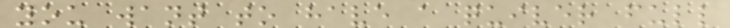you want to have a quiver full
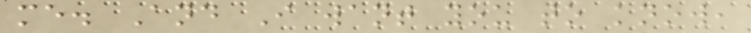me. And I want you to know,
